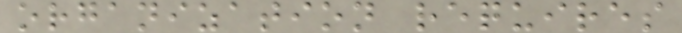organization requires
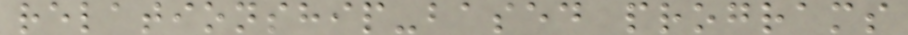relationship-based programs
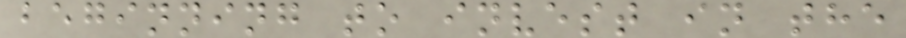beginning to invest in the
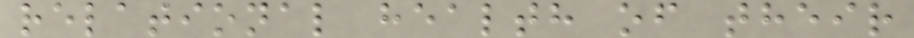relational health of their
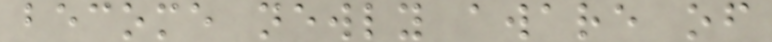become newly aware of
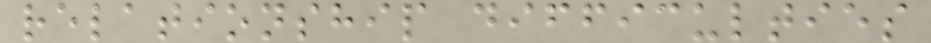relationship difficulties
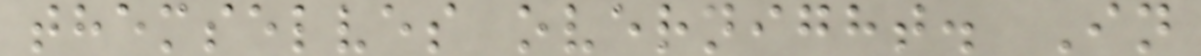themselves overnight. In
